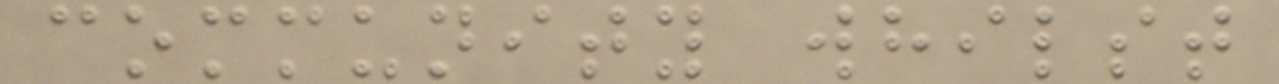community whilst
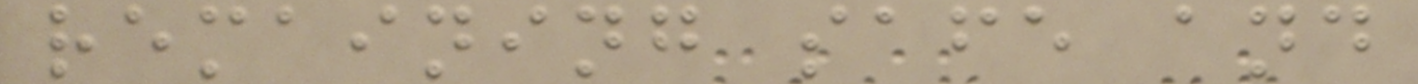remaining safe and
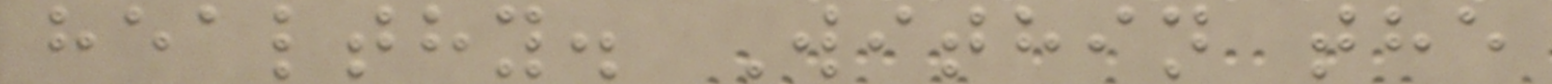healthy. Within the
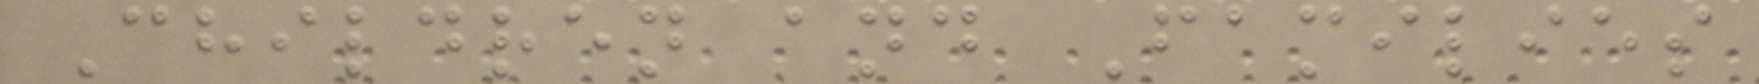Children and Families
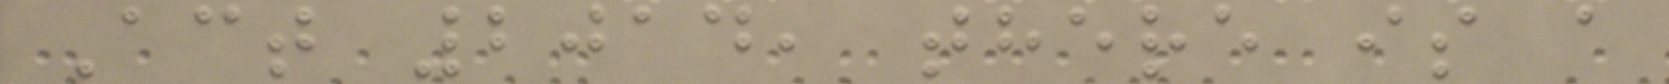Act 2014, there is a
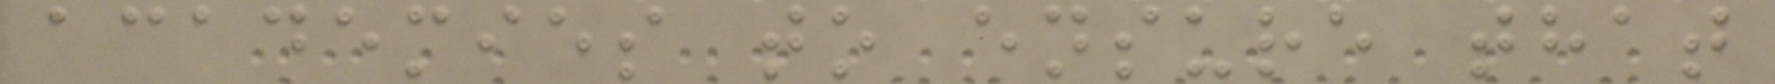academies to ensure that
